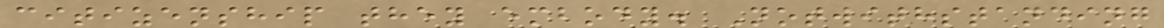citizenship they embody. Notwithstanding
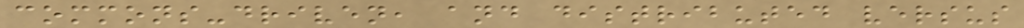commons-driven, and distributed versus
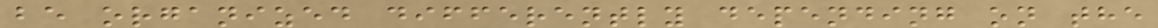be organized differently depending on the
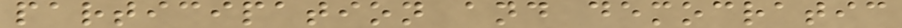participation and democratic
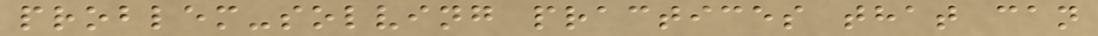problem-solving practices that can
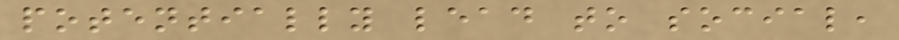potentially lead to social,
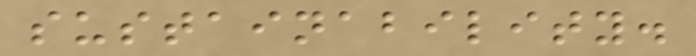sustainability.
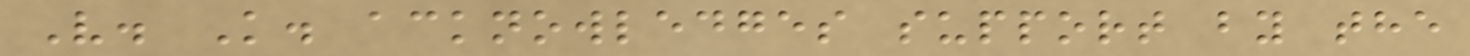V. K. acknowledges support by the
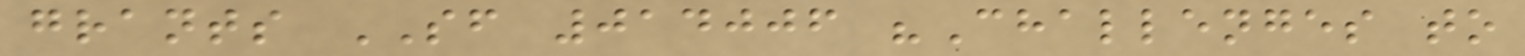grants SF 014006 "Challenges to
